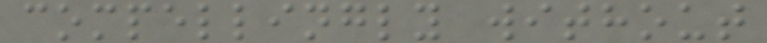compellingly without
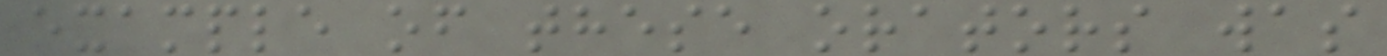example of these orators was
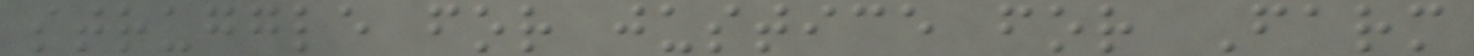struggle for justice for Farm
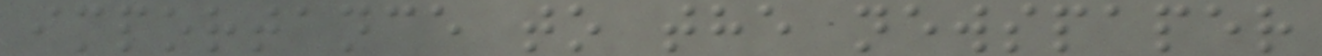importance to the newspaper
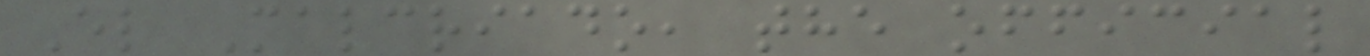El Malcriado, the official
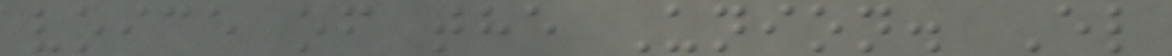voice of the Union. El
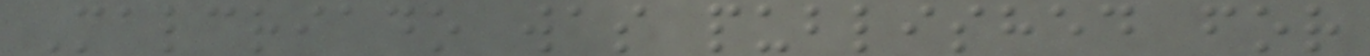Malcriado was published for
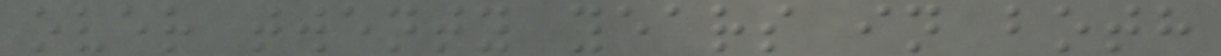over twenty years in both
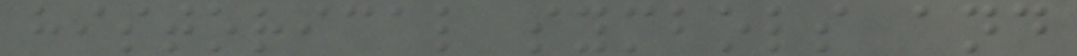historical symbols and
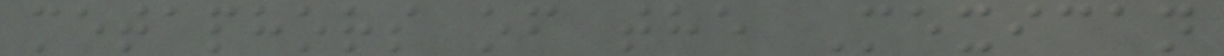metaphors of the Mexican
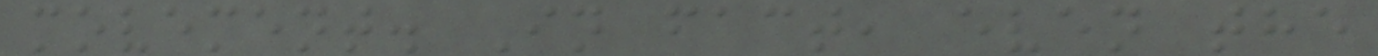movement. In fact, even the
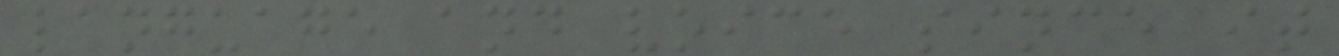language and voice since it
